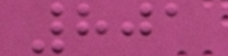801
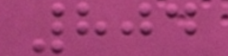804
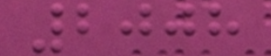2008
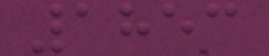1853
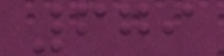679
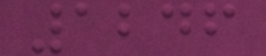1246
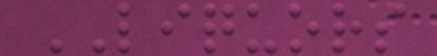LIQUORS
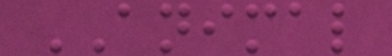ANIMAL
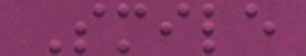Smile
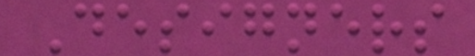Designers
